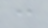:
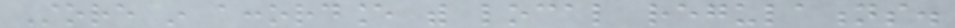Store in accordance with local regulations.
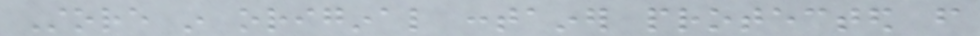Store in original container protected from
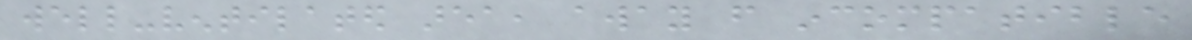well-ventilated area, away from incompatible
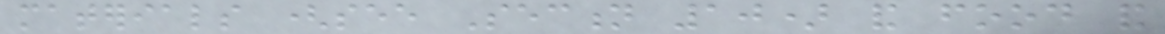materials (see Section 10) and food and
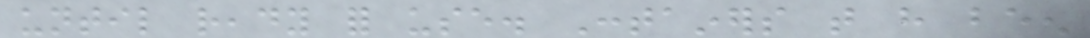until ready for use. Containers that have been
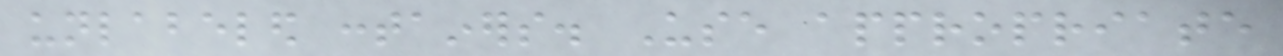unlabeled containers. Use appropriate
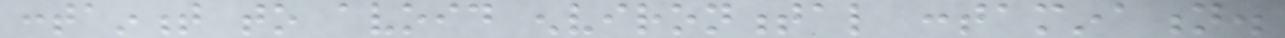containment to avoid environmental contamination.
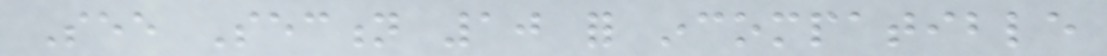See Section 10 for incompatible
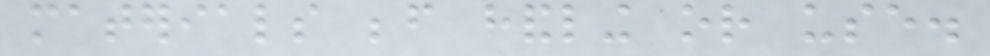materials before handling or use.
